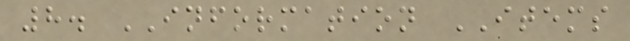8. INFORMATION ITEMS
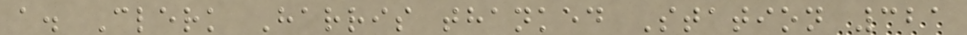a. Clerk Harris thanked Station 321
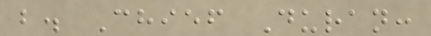b. Chief Duran:
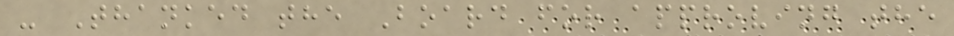- Thanked the Board for approving the
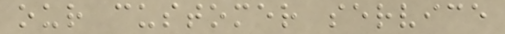our customer service
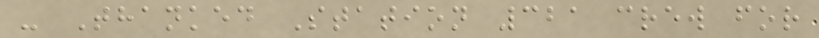- Thanked Station 321 crew for
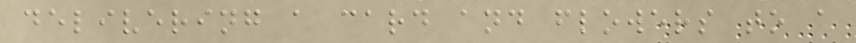delivering a card and flowers to a
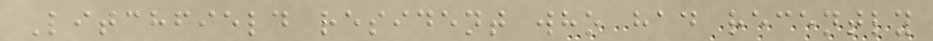Litchfield resident who had recently
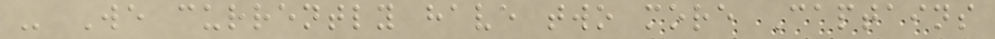- We currently have two more Captains
